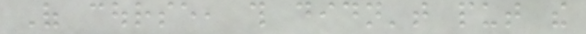Of course, this didn't put the
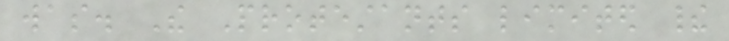was. The Protestants limited their
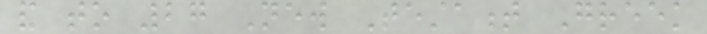and to 27 New Testament Greek
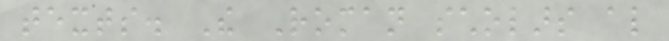texts. The Roman scholars also
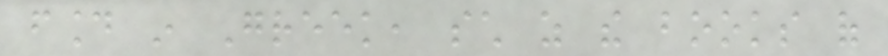found in Greek, such as the books of
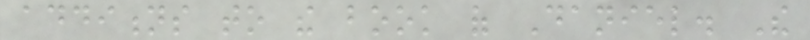additions to the book of Daniel. The
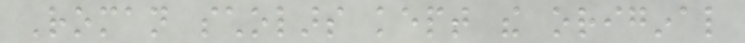Roman scholars kept the original
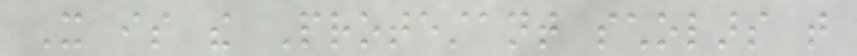It is the Protestant scholars that
